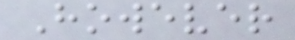However
